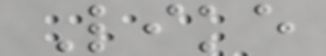Like
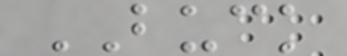BUCK
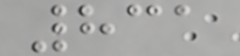831
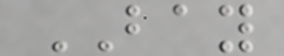BAY
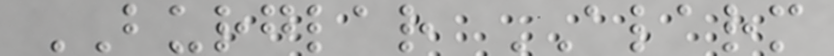BURGLAR ALARM
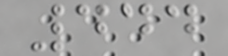444
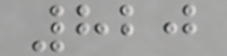820
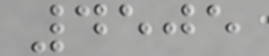4505
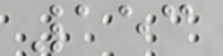153
